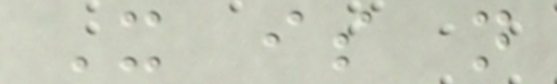It is not
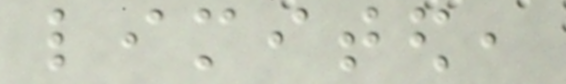limited,
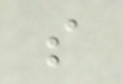so
